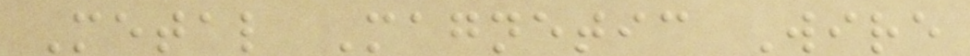Metal Magnetic Wire
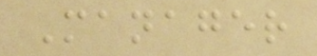Manager
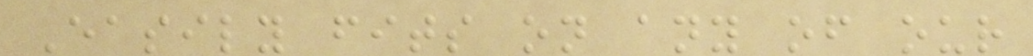Easily fits on any of our
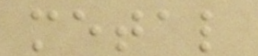metal
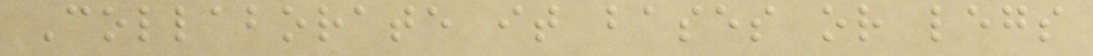Collaborate it bases or legs
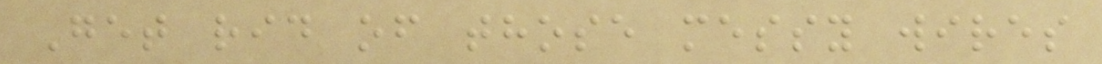Get rid of those messy wires
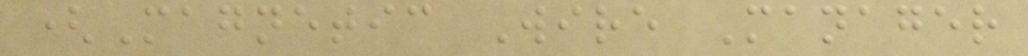(Magnetic Wire Manager
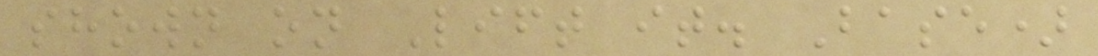shown on Lift it. Base)
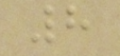8
